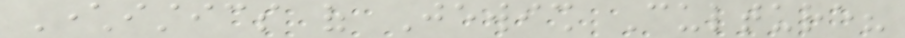Characteristics of Jewish Culture?
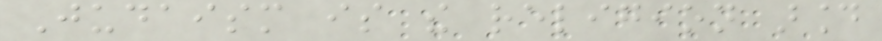Judaism is the religion around
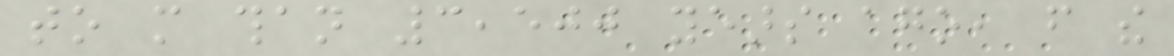to more than 3,500 years ago, from the
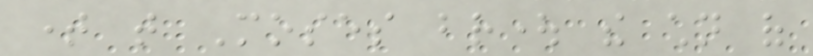time that Moses brought the children of
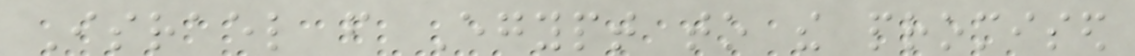Israel from Egypt to the promised
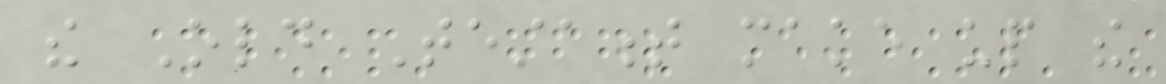the Old Testament make up the
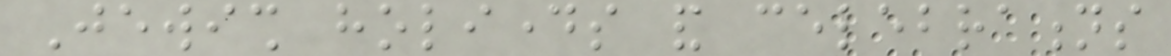Jewish holidays and celebrations
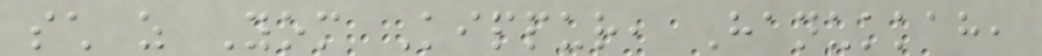such as Yom Kippur, Hanukkah,
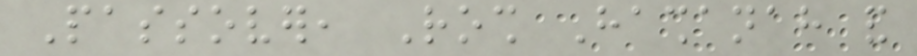Passover, Rosh Hashanah and
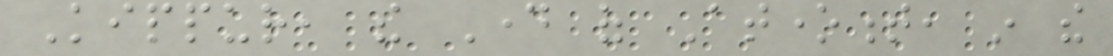Kippur, the Day of Atonement, in the
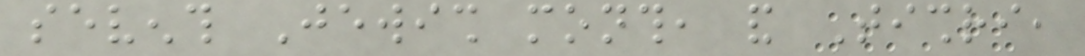seventh Jewish month, and Tishri,
